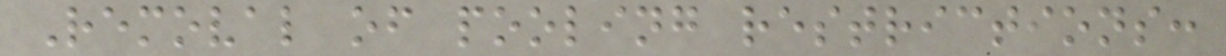Removal of pooling restrictions:
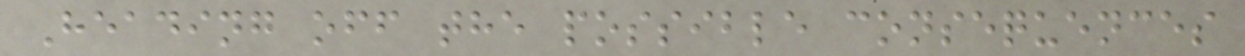Heading off the possible consequences
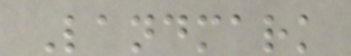Landmark
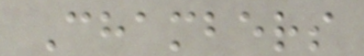Chambers
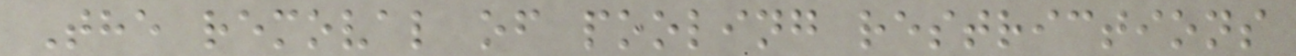The removal of pooling restrictions
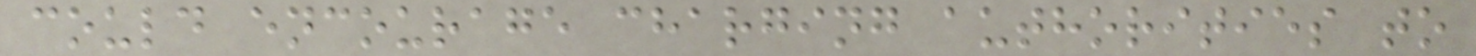could encourage charging authorities to
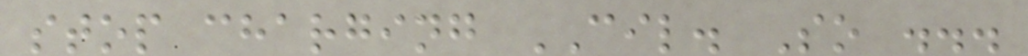stop charging CIL. So ...
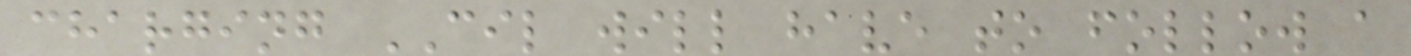charging CIL will have to follow a
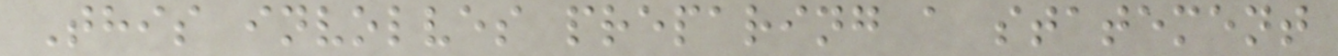This involves preparing a statement
